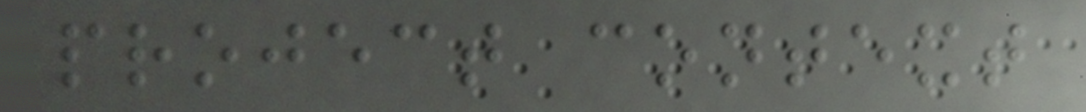project context
